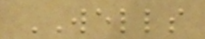WELLS
